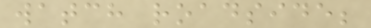watch roadside;
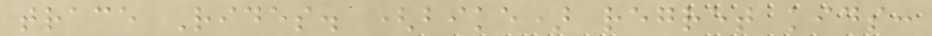trace Rides. (bike) regret kids:
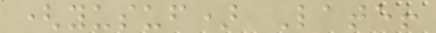(yusuf) Late!
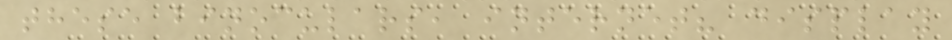these binoculars, internet? display
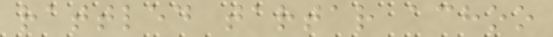rattled tartar achoo
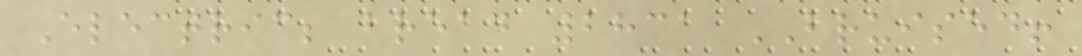Electric; bread 2831 BRUISED!
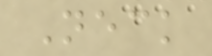Neck
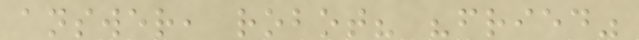answer, robot? "fried"
